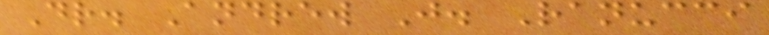Dr. Andrew J. Ranucci
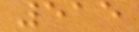515
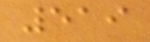519
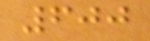600
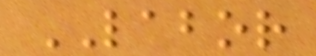LABOR
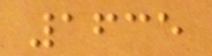1635
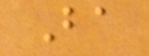Ba
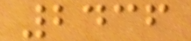2436
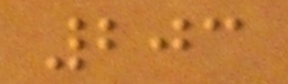203
